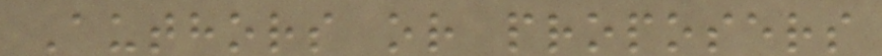Authors or proposers
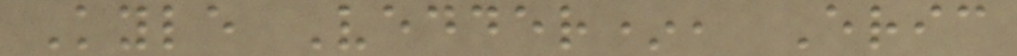Kyle Vedder*, Eric
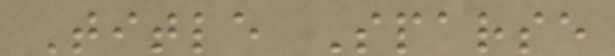Title Sparse
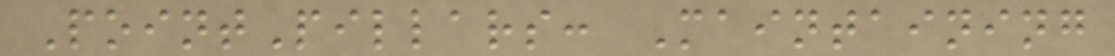PointPillars: Maintaining
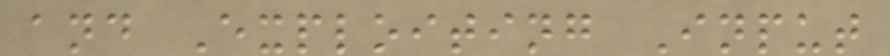and Exploiting Input
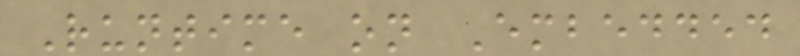Runtime on Embedded
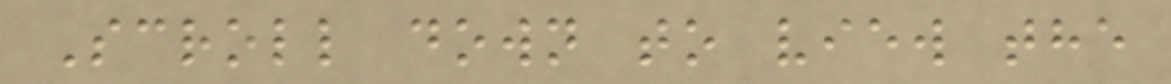Scroll down to view the
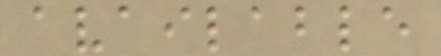available
